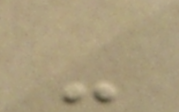-
